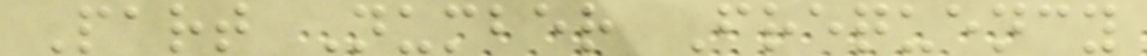Part Number Frequency
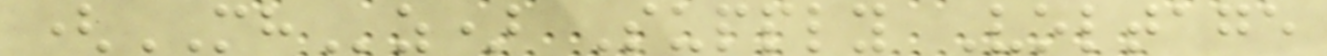(MHz) Supply Voltage
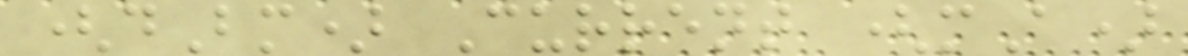(dBm) Current (mA)
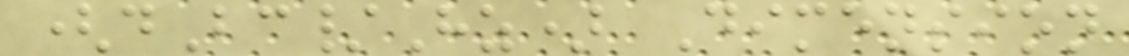(dBc/Hz) Dimension
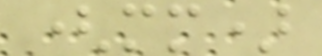(mm)
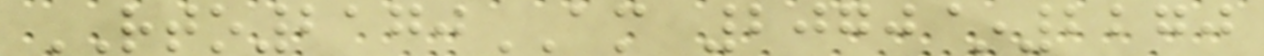RTO2170AM 2070~2270
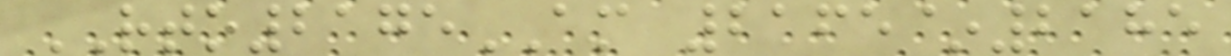RTO2175AM 2165~2185
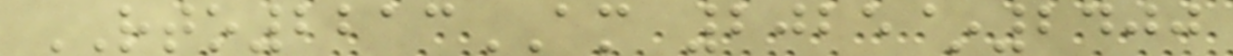RTO2213AM 2025~2400
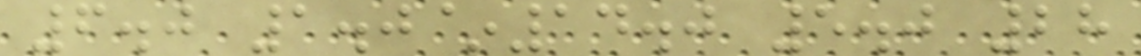6.0 1.0~14.0 5.0 28
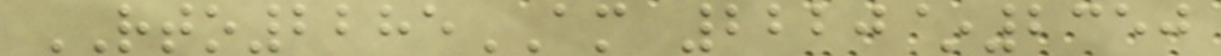RTO2285AM 2220~2350
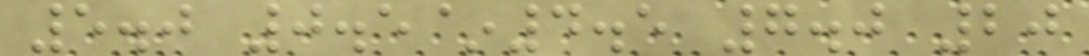5.0 0.5~4.5 7.0 20
